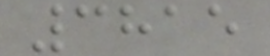3815
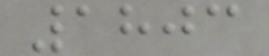1803
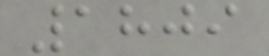1809
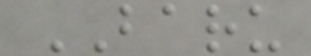BARU
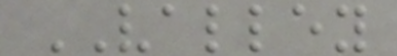VALLEY
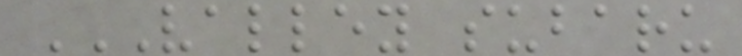VALLEY SUBARU
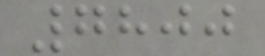7800
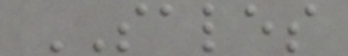SALES
